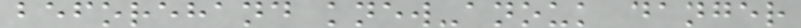beforehand knew-anouk danger
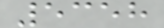5358
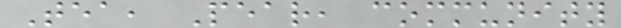Tea, Pear, community
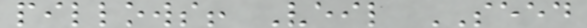pillows! Veil SEED
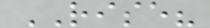RISE?
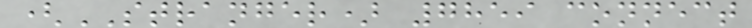(STRANGER) 7859 connect
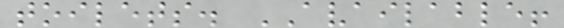toilets. AVAILABLE!
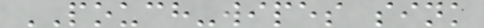POUCH-wipes sink
